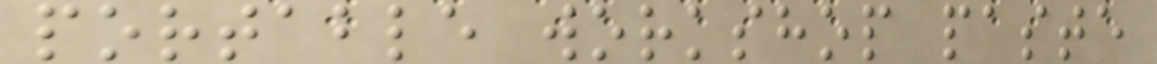portable workshop paste
